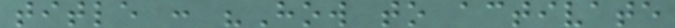title : "How to activate
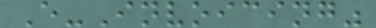E-Invoicing"
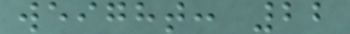weight: 22
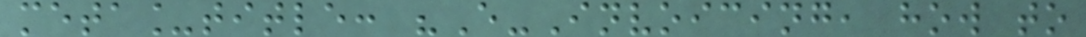meta_title: "E-Invoicing, how to
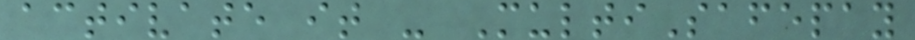activate it - MultiSafepay
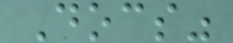Docs"
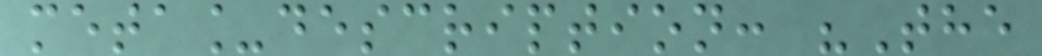meta_description: "The
